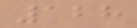128
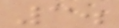3.
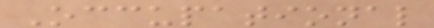Occupational
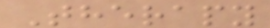Therapy
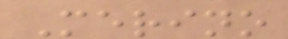Merino
